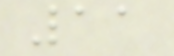11
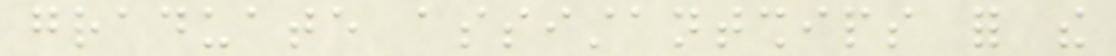graduate assistantships for the
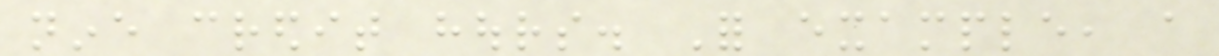nine credit hours. For example, a
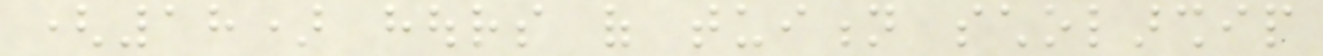(18) hours of tuition scholarship
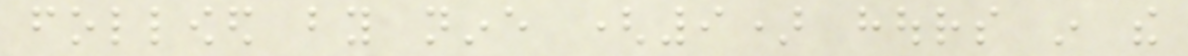followed by nine (9) hours in the
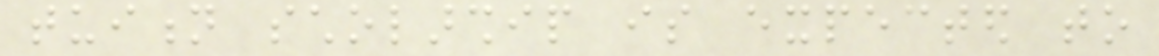tuition scholarship is expected to
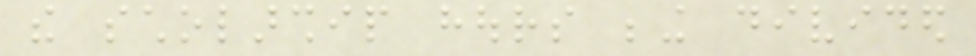the scholarship hours being divided
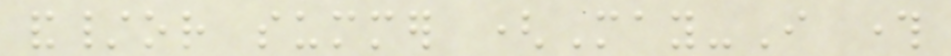and/or summer (May-I through
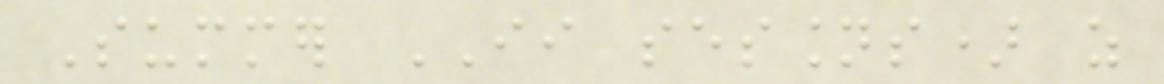Summer II sessions) as
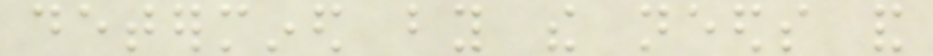determined by the needs and
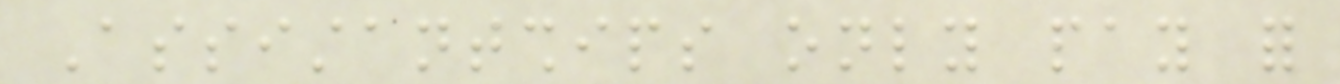Assistantships only pay for
